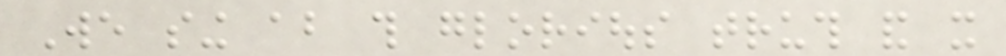We sing about this glorious truth and it
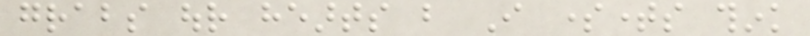grabs our hearts but I sometimes think
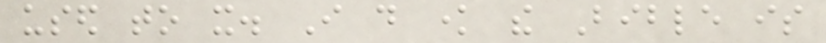used to it. I do know the Bible is
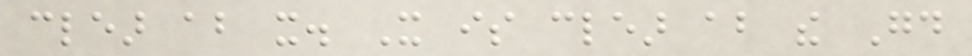clear about it. It is clear about the Good
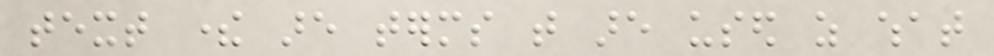text there are terms that are used as what
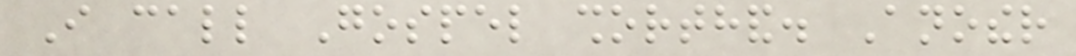I call Gospel shorthand. Another
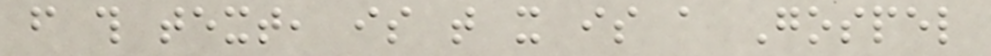from this text, is that it is a Gospel
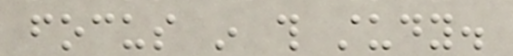focus in this study.
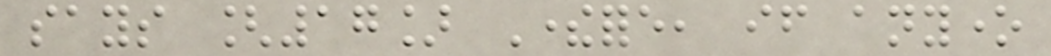says [17] Therefore, if anyone
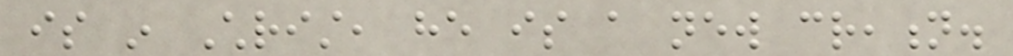is in Christ, he is a new creation.
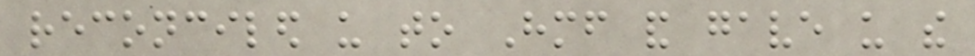reconciled us to Himself and gave us the
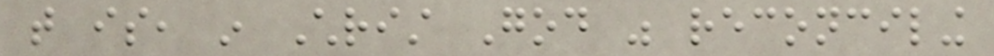that is, in Christ God was reconciling
